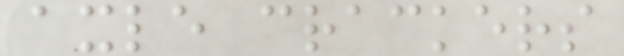axle crackers
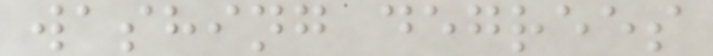washing degrees
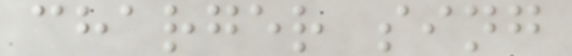charger sing
